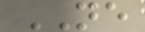NE
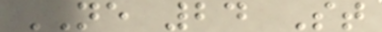NE 24 St
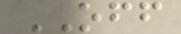OFF
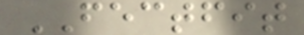FECTFIT
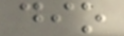dio
